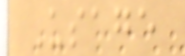Usage
